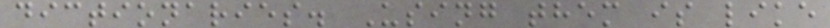dictionaries. Using them is like
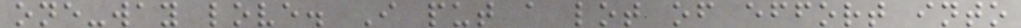one-way love. I put a lot of effort into
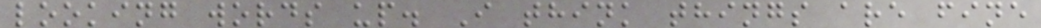looking words up. I think things are fine
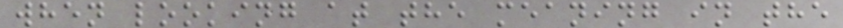when looking at the meaning in the
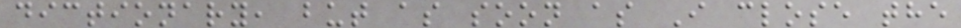dictionary, but as soon as I close the
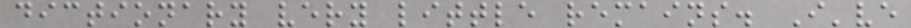dictionary very little remains. I've
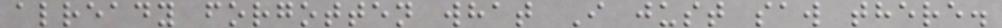already forgotten what I just saw there.
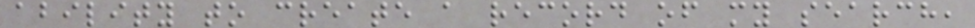ability to create a record of my search,
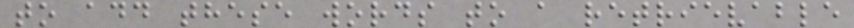to add these words to a retrievable
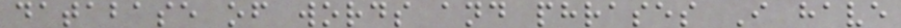database of words and phrases I have
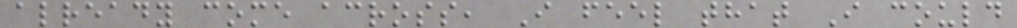already come across, I feel that I could
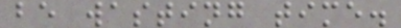be wasting time.
